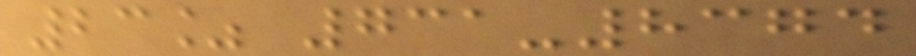23% 731-8374
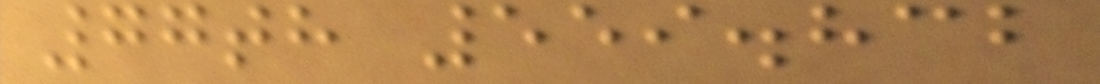77th 559.832
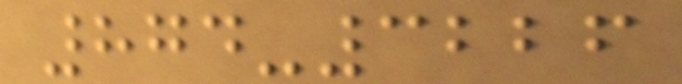874-3226
